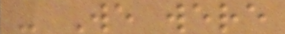- We were
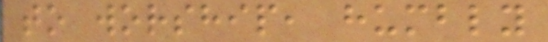to worship, humbly
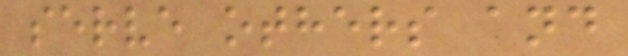serve others and
